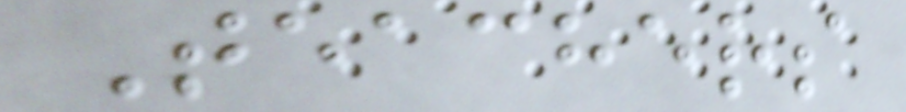Teachers
